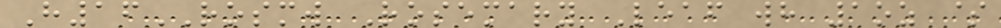H16ROSMW Rosemary Leaf wh 1oz $
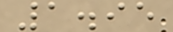1.95
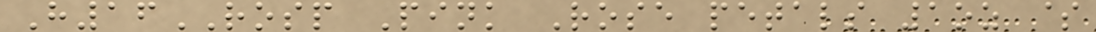H16ROSP Pink Rose petals 1oz $
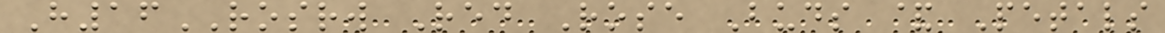H16ROSRW Red Rose Buds & Petals
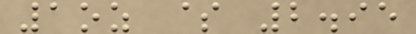1oz $ 2.95
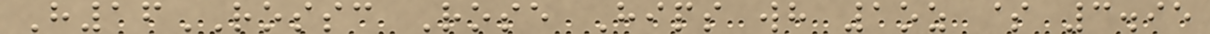H16ROSSC Rose Hips wh 1oz $ 3.95
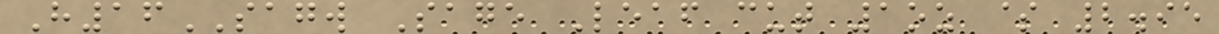H16SAGW Sage Leaf cut 1oz $ 2.95
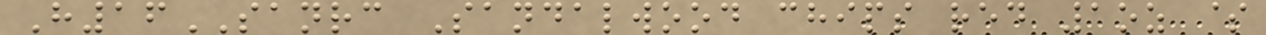H16SANRC Sandalwood chips red 1oz $
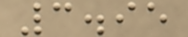3.95
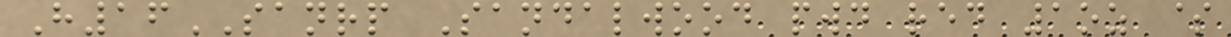H16SANRP Sandalwood pwd red 1oz $
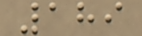189
